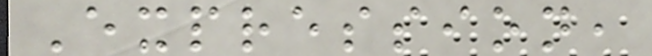Expression,
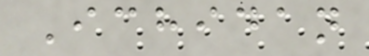Ichidan
